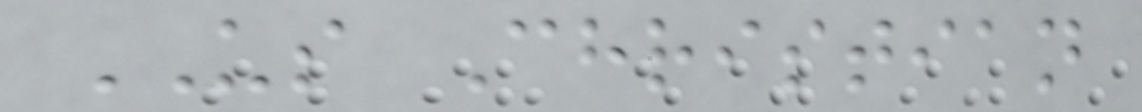US Christian
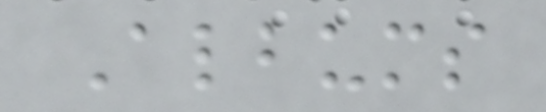Albums
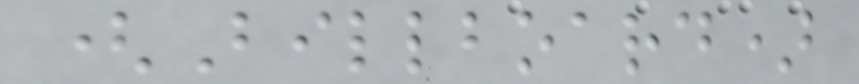(Billboard)
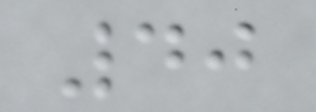40
